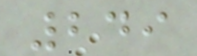249
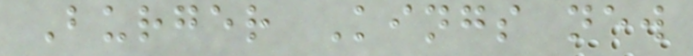Burger Kings new
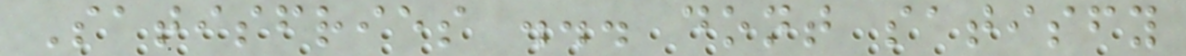Satisfries ... dont satisfy
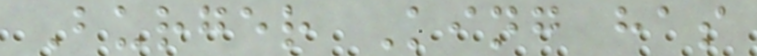Burger King has
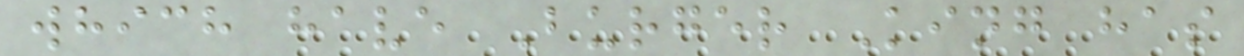which have Burger King has
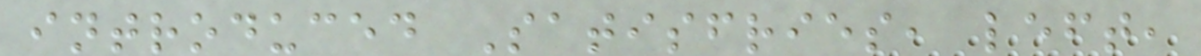introduced Satisfries, left,
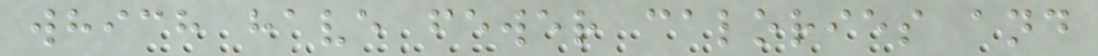which have fewer calories and
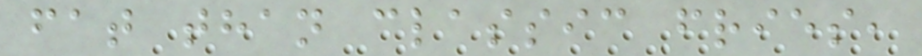fat than classic fries,
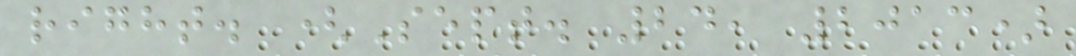right. (Sept. 24, 2013)
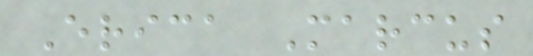Erica Marcus
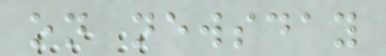on newsday
